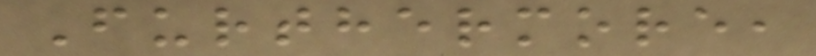Furthermore,
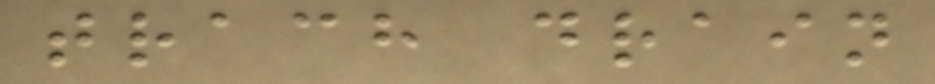trach drain
